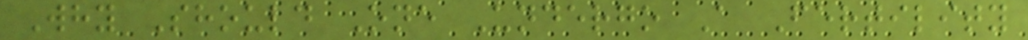Why Should One Undergo A Fertility
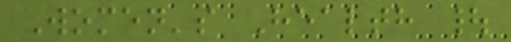Women's Health |
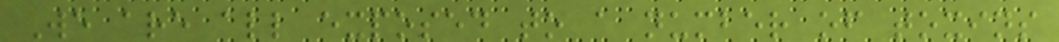We are all exposed to a number of toxins
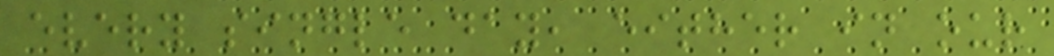every single day, either in our
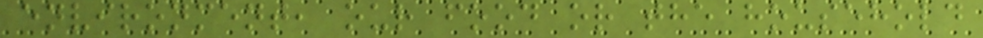environment, our food or the household
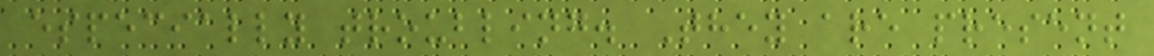especially troubling. They are present
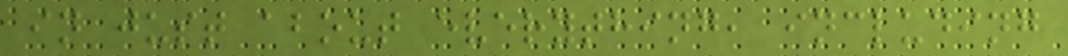in just about everything, including
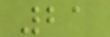21
